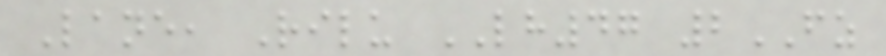Lane, Rilu LH47 2FZ
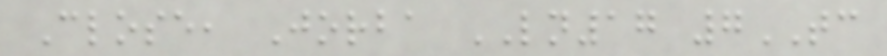Close, Jorba LN17 7TC
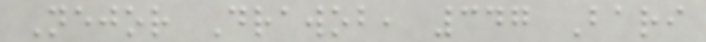Nejor Drawob, 347 Bari
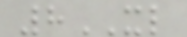8XL
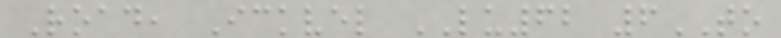Road, Ickvel LU62 6TO
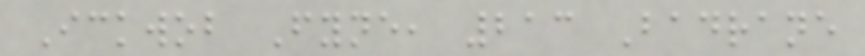Ickwob Fyne, 213 Badrane
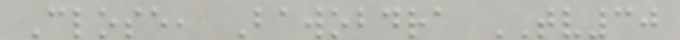Close, Bawobdra TV30
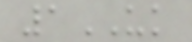1UK
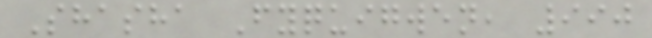Shasha Fyquigwen, 990
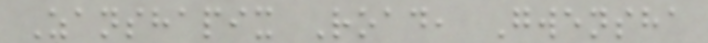Zanshapix Road, Gwensha
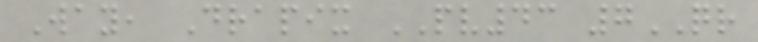Way, Drapix PV43 7QR
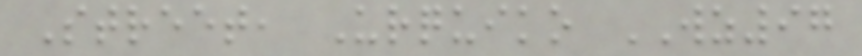Street, Urquiko WZ97
